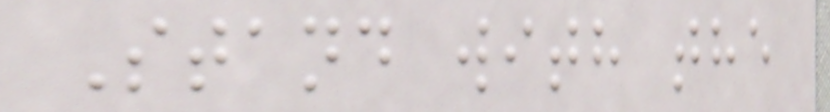Stand with the
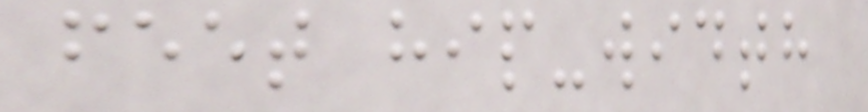feet hip-width
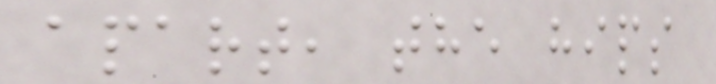apart, the hips
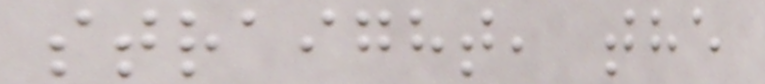straight, the
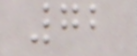72
